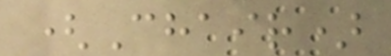(Chair)
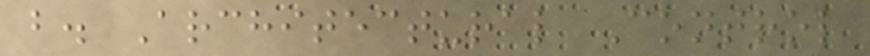b. Architectural Control
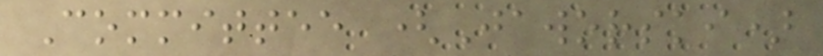Committee (Jaworski)
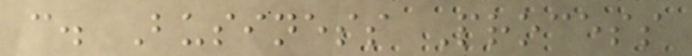c. Business Process
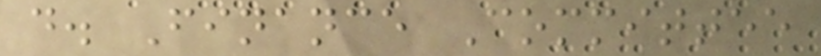d. Finance Committee
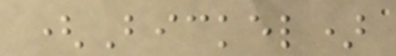(Bickel)
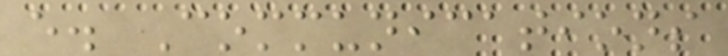e. Communications
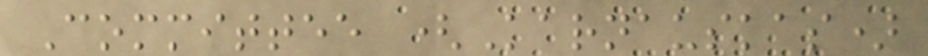Committee (Karnauskas)
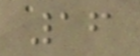16
